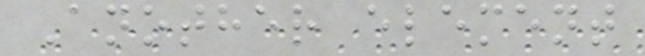Another element
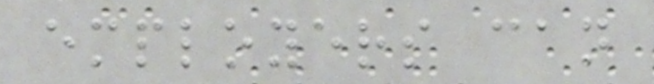employers can
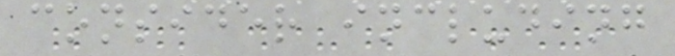consider including
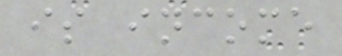is income
